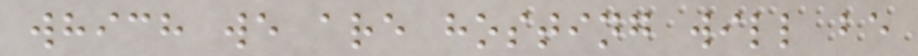which we are hosting will be
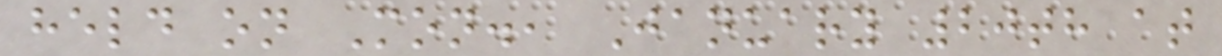held on Mon., January 20th at
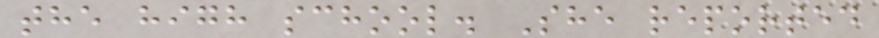the high school. She reported
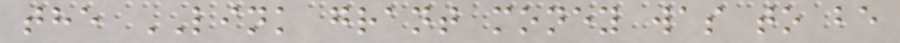the LINK grant money was to be
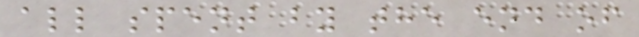all spent by the end of
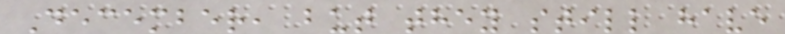December, but they still have
